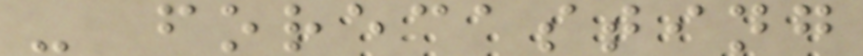- forecasting
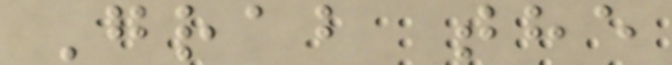Grab the
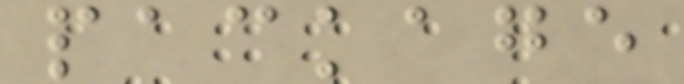package
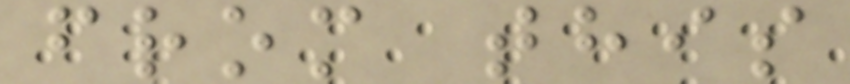from this
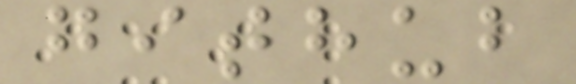github
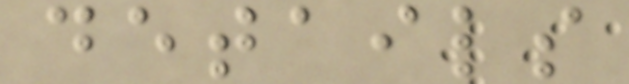details
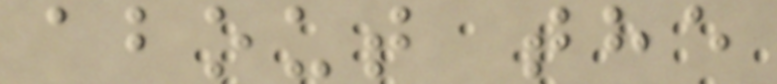about the
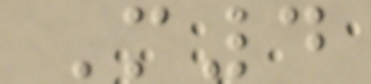M4
